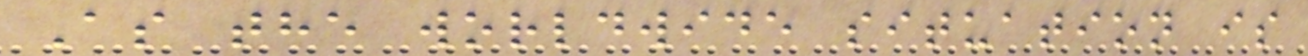As the worldwide situation is
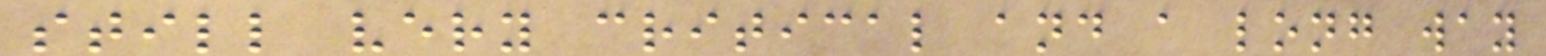still very critical and a long way
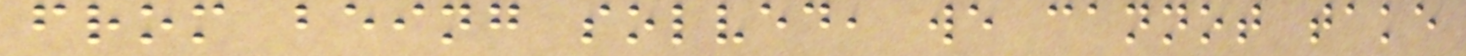from being solved, we cannot take
